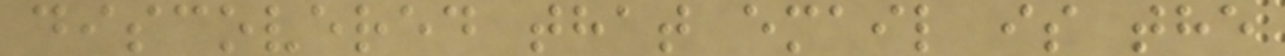discovered that email is the
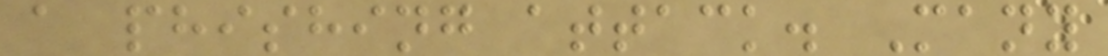a phishing attack. Many
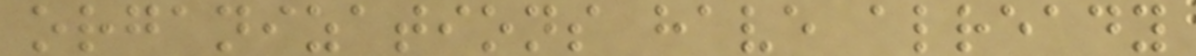organizations have already
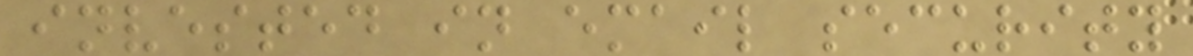invested in email security
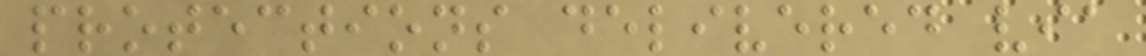protections delivered via
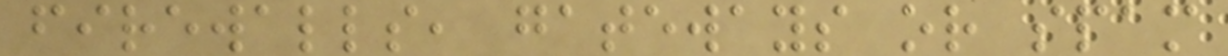firewalls, gateways or spam
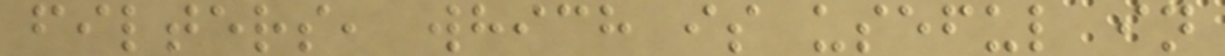filters, which is useful in
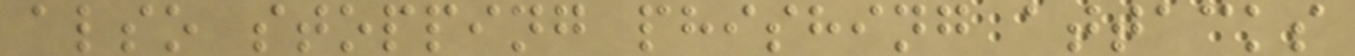also stopping phishing attacks
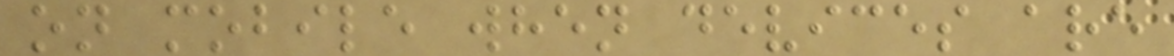on mobile when devices are
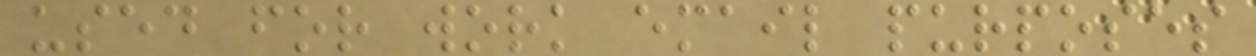used for work email purposes
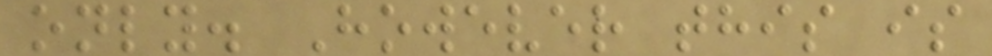only. However this is
